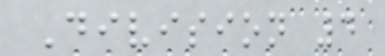Division 4
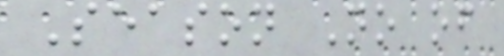Season No of
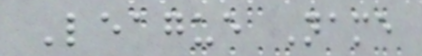League Name
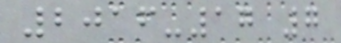2016-17 7
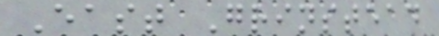East Grinstead
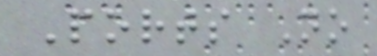Ports No
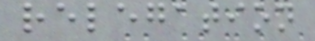relegation
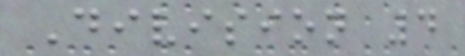Division 4
